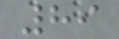89
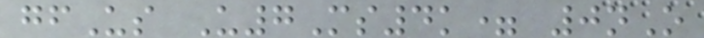gfUs U7Ms4k= 0nO
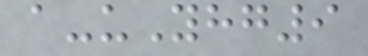a-uYhg9
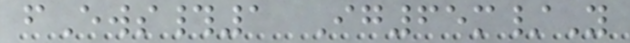fEws#1 Ig65m/Y
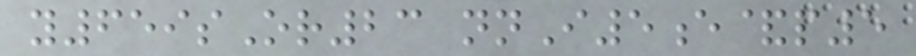y659sOr23 nnI5e&p5
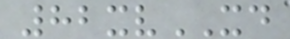82xvXD
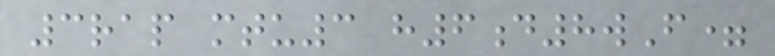3rap mtu3 h6d8wF=
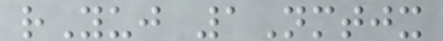rYuj 1Nmtjx
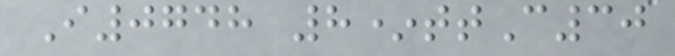I0748 8*ttC30
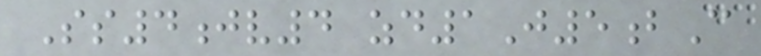Ss4jv4 zd1J5bC
